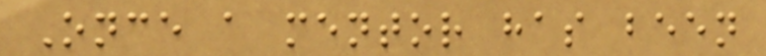Once a mentor has been
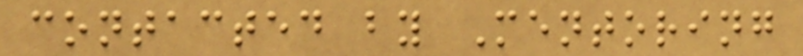contacted by Mentoring
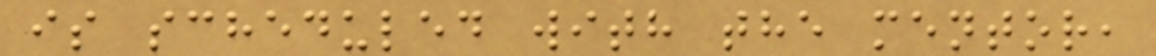is scheduled with the mentor,
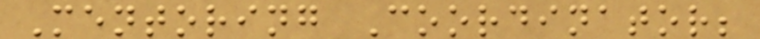Mentoring Coordinator;
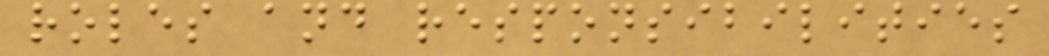roles and responsibilities
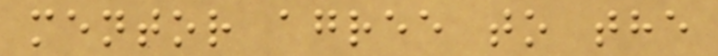mentor agree to the
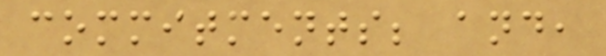commitments; and,
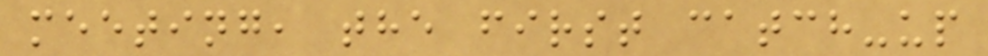meeting, the first catch-up
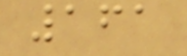161
